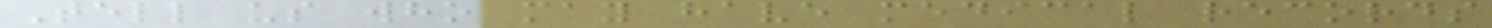Tell us who may have medical records
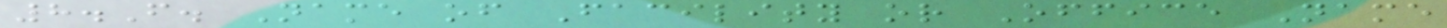8.F. Name of Facility or Office Name
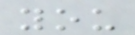you
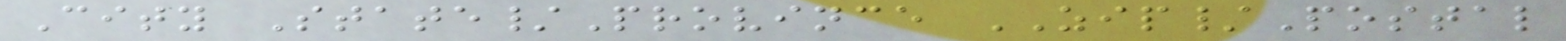City State/Province ZIP/Postal
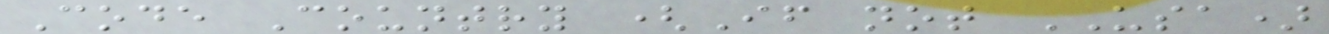Code Country (If not USA)
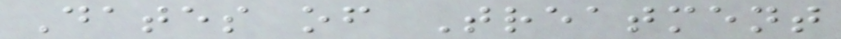Dates of Treatment
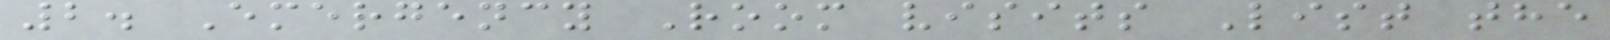2. Emergency Room visits List the
